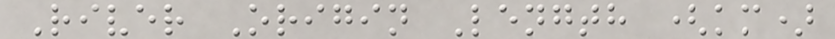River Origin Length (km)
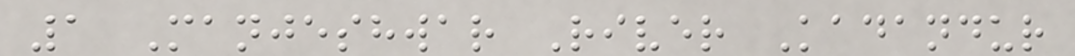1 Manjeshwar River Kadandur
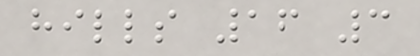hills 16 3
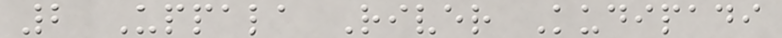2 Uppala River Kudipadi
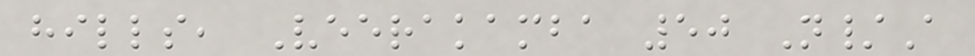hills, Veerakamba 50 N/A
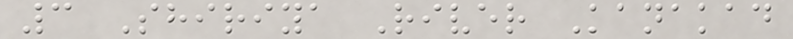3 Shiriya River Kanakad
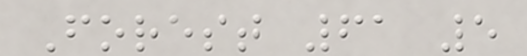Forest 61 5
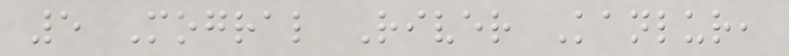5 Mogral River Kanlur,
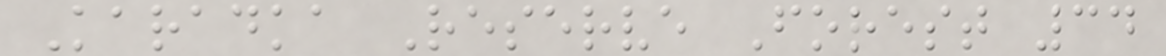Karadka Reserve Forest 34
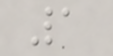1
